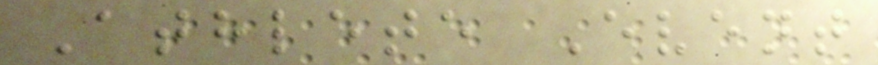Athlete Event
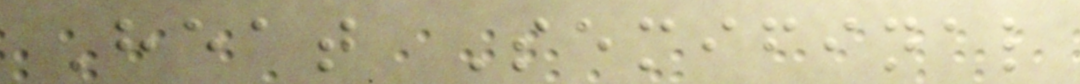Heat Semifinal
